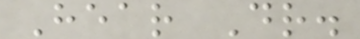Hear Dr.
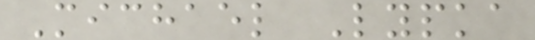Michael Lypka
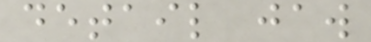detail jaw
